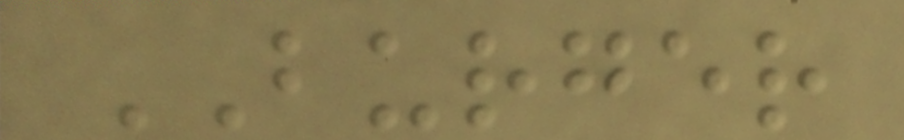BURGER
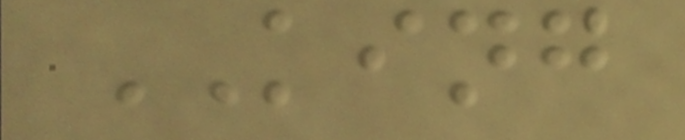KING
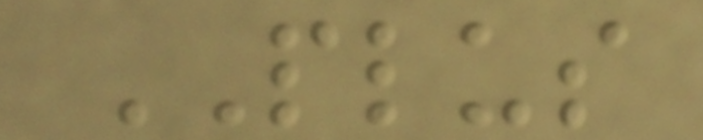PLUS
